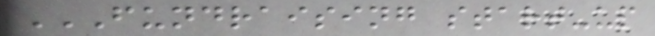FUNDRAISING START-UP
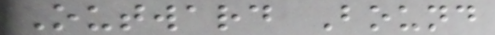Outward Bound
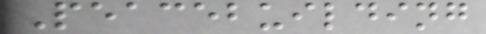Peacebuilding
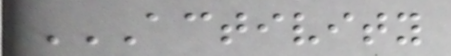ACTIVITY
